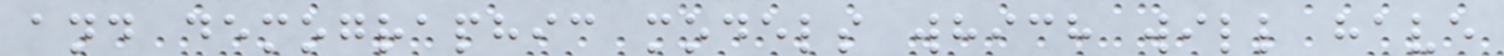and demographic models which will have
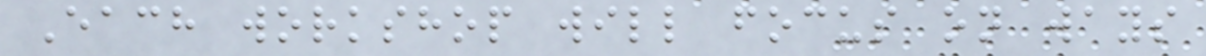Each workshop will focus on ways
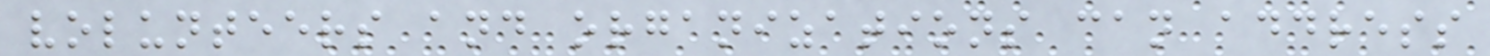volunteers and organizations can address
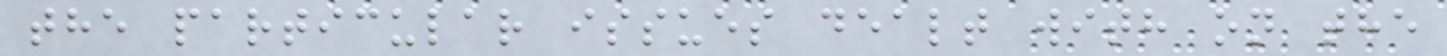the particular issues dealt with on the
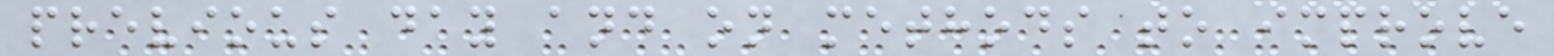previous day and on methods to improve
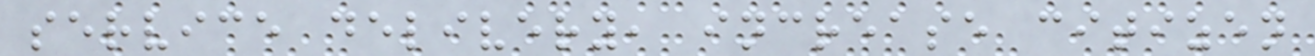service delivery, increase citizen
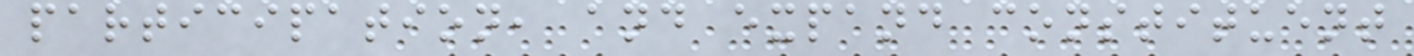participation, and expand constituent
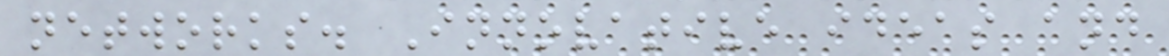networks. Innovative ideas and
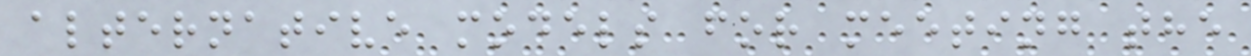alternative models for meeting the
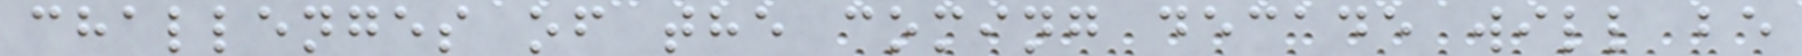challenges of the coming decade will be
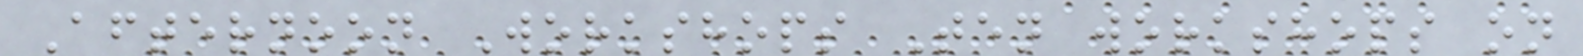Afternoon Workshops Ten workshops on
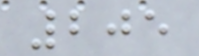205
